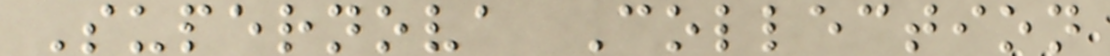Supernova Collection
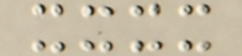xxxx
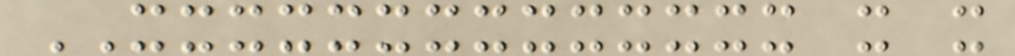XXXXXXXXXXXXXX x x
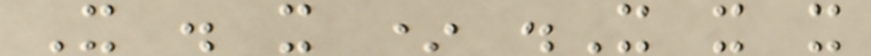X . x * .X x x
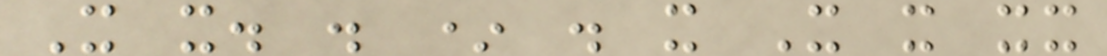X x. . * . x X x xx
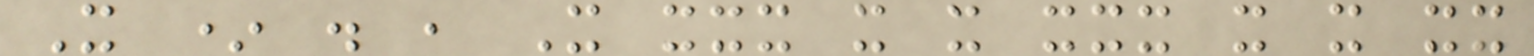X * . , X xxx x x xxx x x xx
